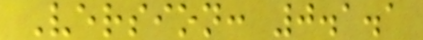Version: 0.1.1
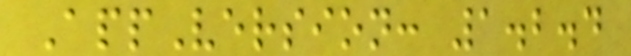AppVersion: 1.2.4
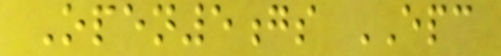Open5gs EPC
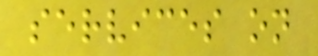services on
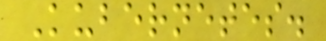Kubernetes.
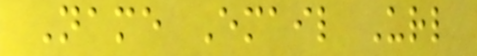Name Email Url
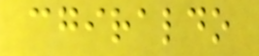cgiraldo
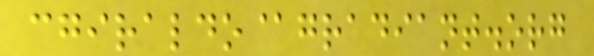cgiraldo@gradiant.org
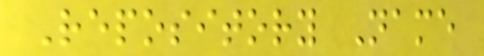Repository Name
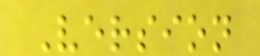Version
